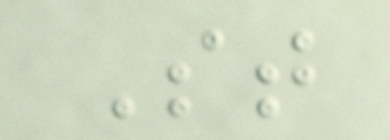St
